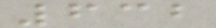632
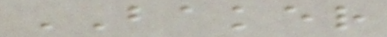BAKER
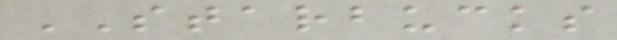STARBUCKS
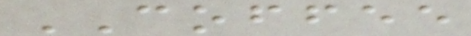COFFEE
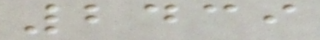2439
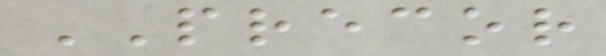PRECOR
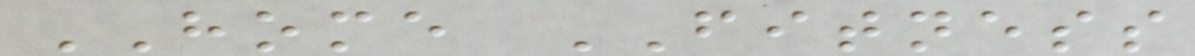HOME FITNESS
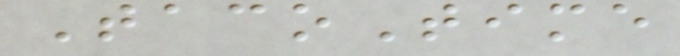TacoTime
